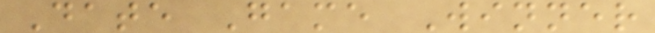Date Game Winner
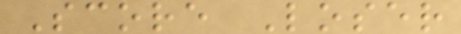Score Loser
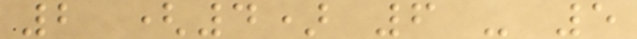2 (4) 6 - 5
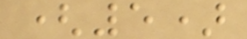(5)
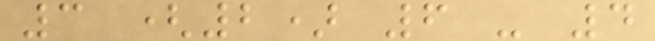3 (2) 6 - 4
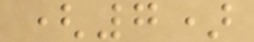(7)
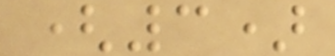(3)
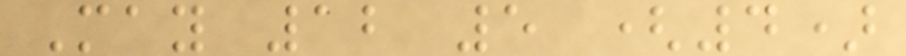May 12 5 (4)
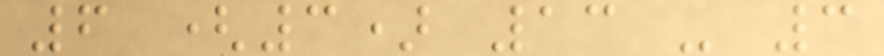6 (3) 13 - 3
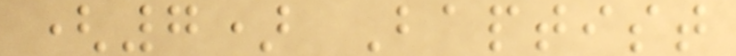(7) Baptist
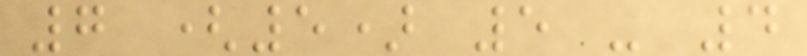7 (5) 5 - 4
